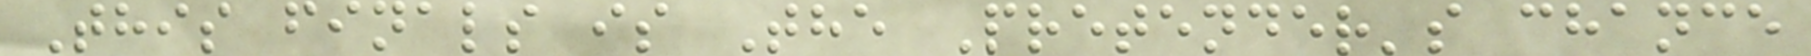This finals is The Pretender's chance
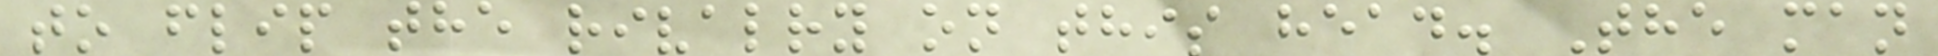to flip the rivalry on this head. The man
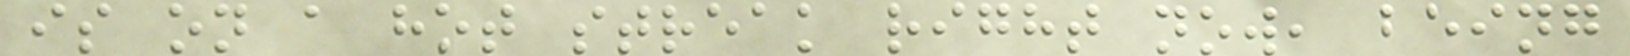is on a hot streak right now, being
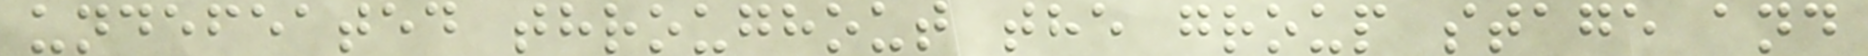undefeated throughout the group stage and
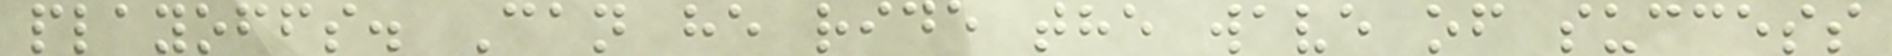playoffs. Can he ride the wave of success
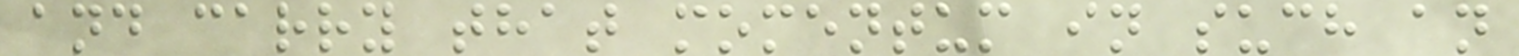and carry that momentum in such an
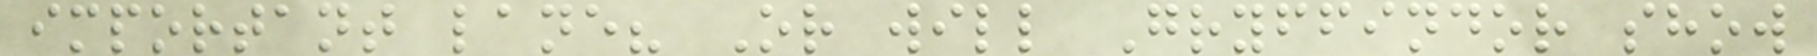important lane? Or will Gryffindor show
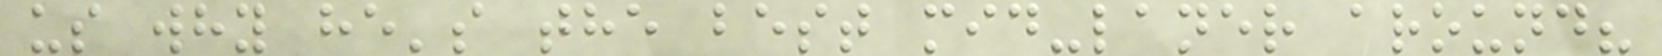us why he's the best mid-laner around?
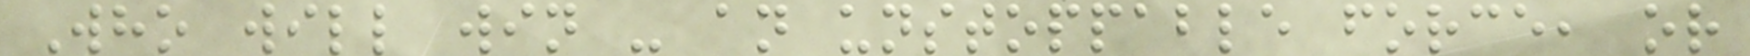Who will win - an unstoppable force, or
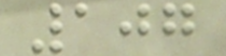107
